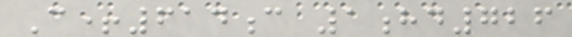C+614c 1hd726
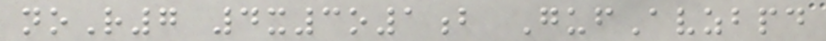noR7 4x3o1b GufAvzbpd
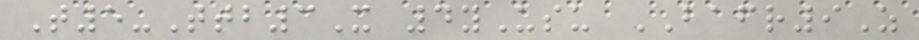T5-Ttb3X 4yUsu BAFR9Z
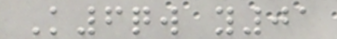K6qw y01
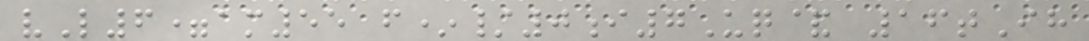vL6=am55 f*/0i7Uq& 16tIh
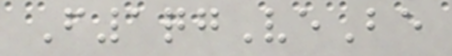F1qgVeBe
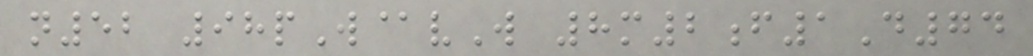n52 98pW@vW 8m2f1D74
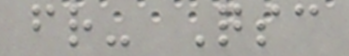fr- Qsc
